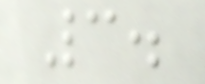3.
